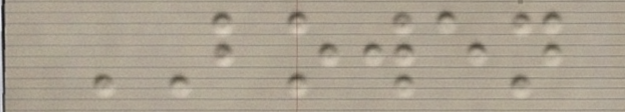BOWEN
